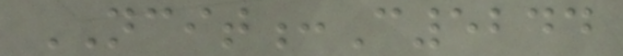NCIT:C5244
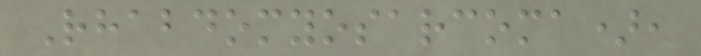Rhabdomyosarcoma),
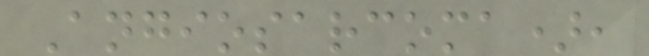Angiosarcoma),
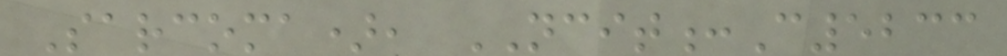Sarcoma), NCIT:C5233
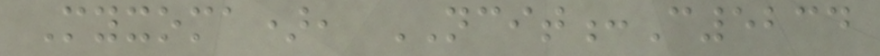Myxoma), NCIT:C5234
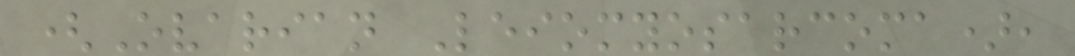(Ovarian Leiomyosarcoma),
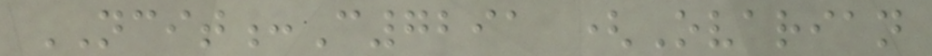NCIT:C7291 (Ovarian
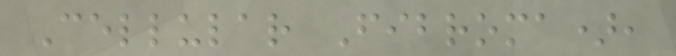Cellular Fibroma),
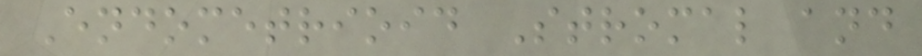Endometrioid Stromal and
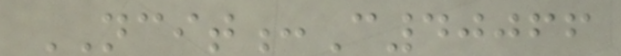NCIT:C40066
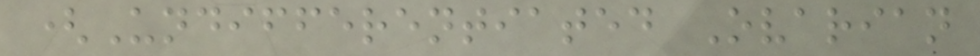(Undifferentiated Ovarian
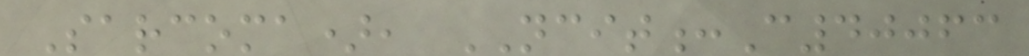Sarcoma), NCIT:C40063
